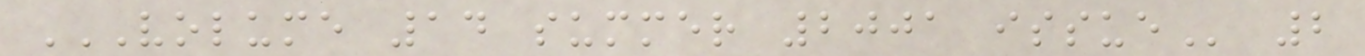VOLUME 14 SUMMER 2001 ISSUE 2
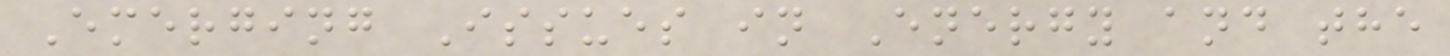Emerging Issues in Energy and the
